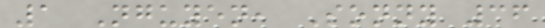1 Nguyen, Sonny 36
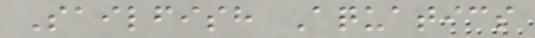Sailfish Aquatics
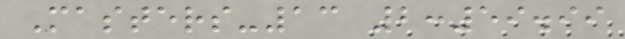Masters-13 2:59.99
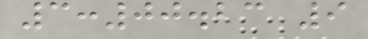3:00.23 9
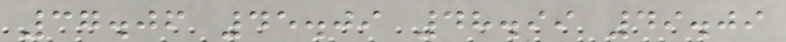37.06 45.09 48.99 49.09
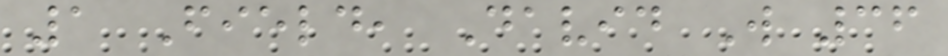1 Field, David W 36
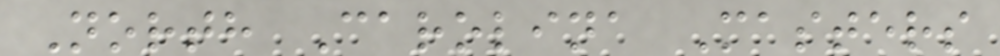North Carolina Masters
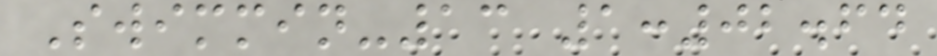Swimmin-13 1:02.64
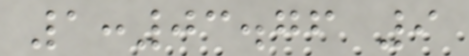1:03.76 9
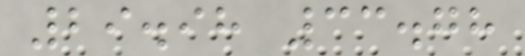29.98 33.78
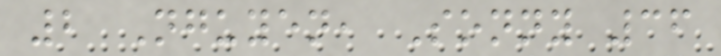2 Nguyen, Sonny 36
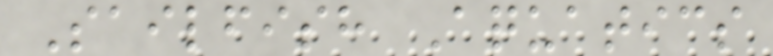Sailfish Aquatics
